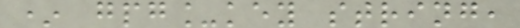* gpg_key string,
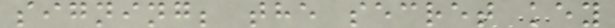signing; the secret key
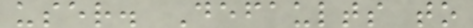user. Defaults to
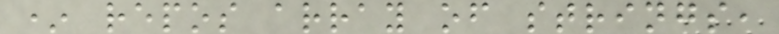* repos array of strings,
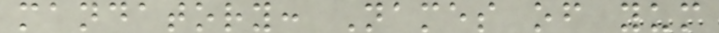mandatory: Names of yum
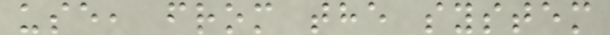use, from the system
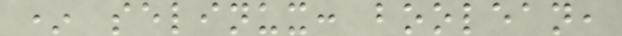* selinux: boolean,
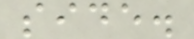side.
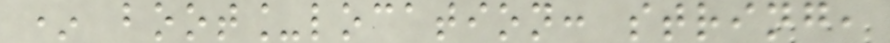* boot_location: string,
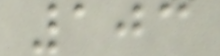103
